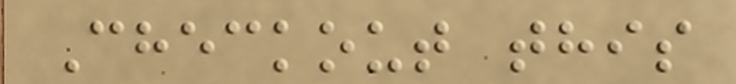Checkout this
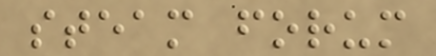steam forum
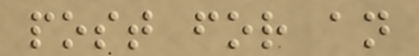post for an
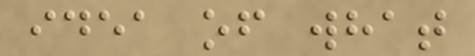idea of what
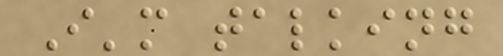I'm talking
